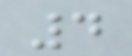4
